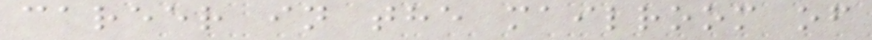career in the mailroom of
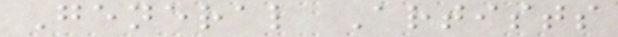General Artists
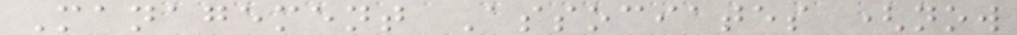Management Associates (now
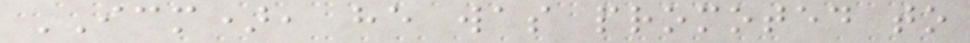ICM), he was promoted to
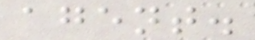agent.
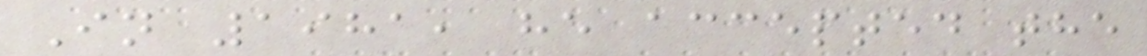In 1981, he accepted the
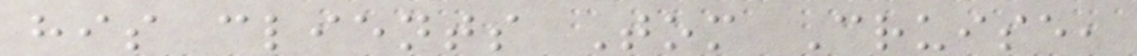his clients Tom Cruise,
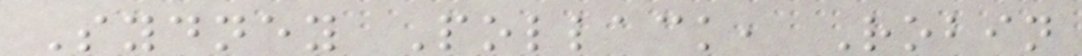Sydney Pollack, Robin
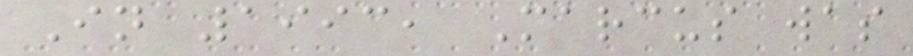In 1993, Marcus was
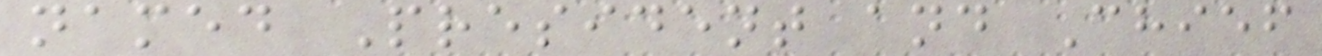named President and Chief
